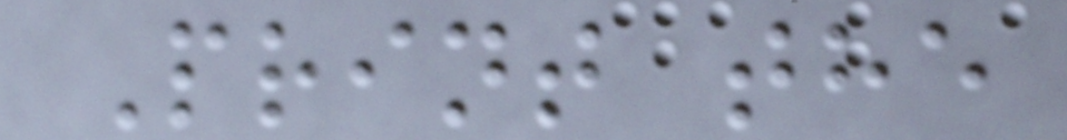Print the
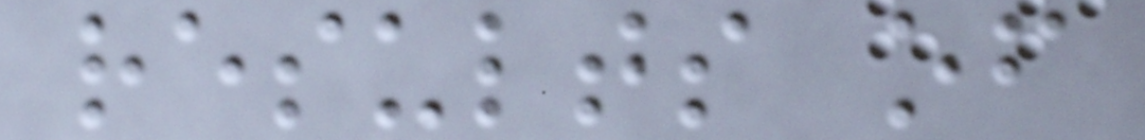results of
